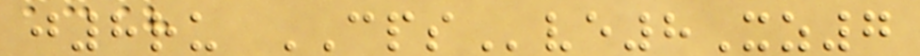j8ru CPSve8Xz7
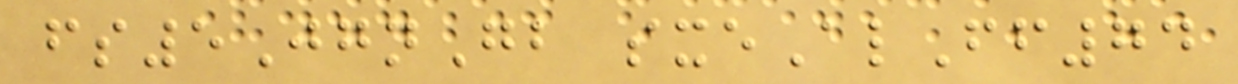fs5JgnGb sxeAlFf74
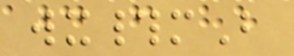wx#mB
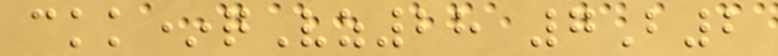ckk*qVz28 7B2
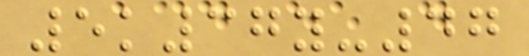5k37y-47
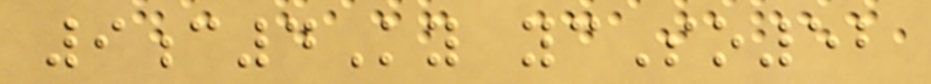9c4Ky ycSo52
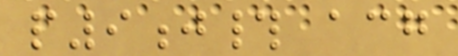p9j# acg
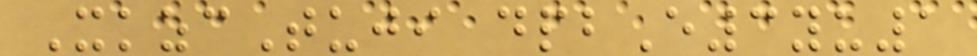XkzcTuji dpbE3yu1
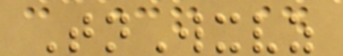TnWxvz
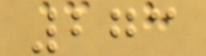273
